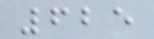625
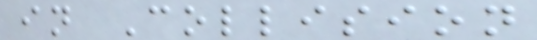in Collision
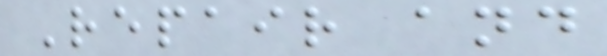Repair and
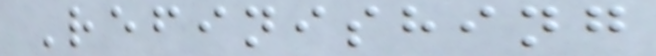Refinishing
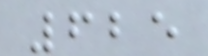625
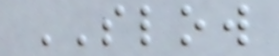SLOW
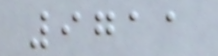9711
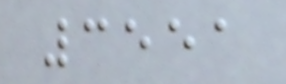3551
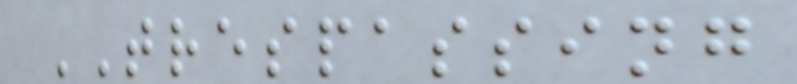TRESPASSING
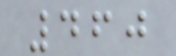460
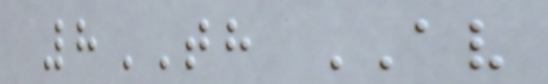8TH AV
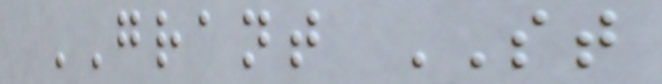GRANT ST
